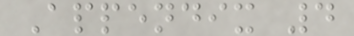Appendix 4
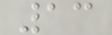13
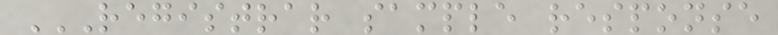REGISTRAR SAMPLE RESPONSE
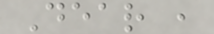Dear ,
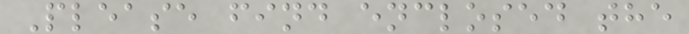Please find enclosed the
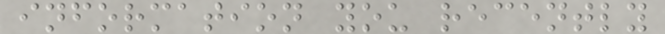information you recently
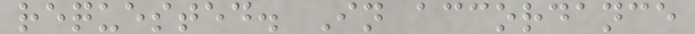requested. In accordance
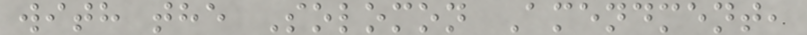with the Solomon Amendment,
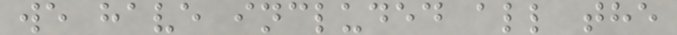we have included all the
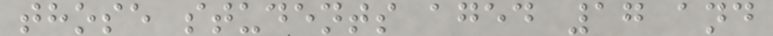those students aged 17 and
